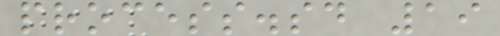process.sd 19
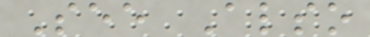See Also
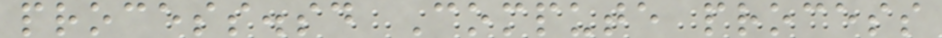process.sd Compute process
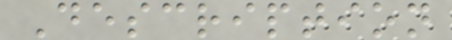Description
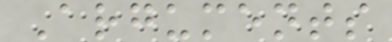Arguments
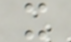x
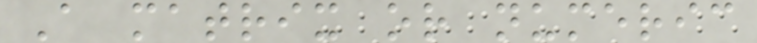A matrix or numeric
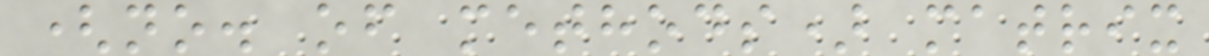(no. of methods) matrix
